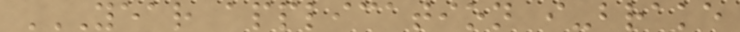YEAR APPLICATION I-BRAKE
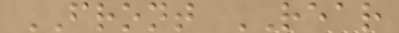FRONT REAR
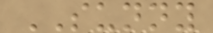SUNNY
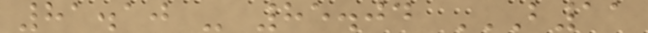81.10 - 85.04 B11
